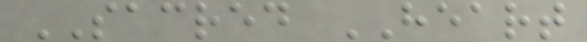SACRED HEART
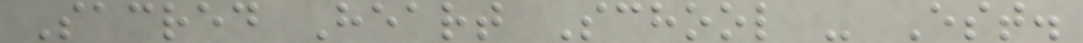Sacred Heart School - Est.
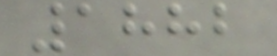1882
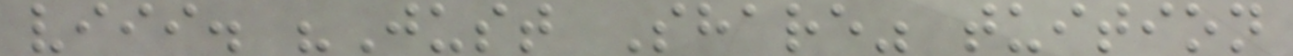viii. "Just Share" tuition
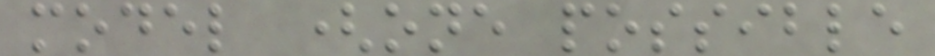model (one possible
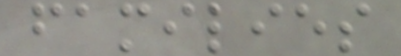families
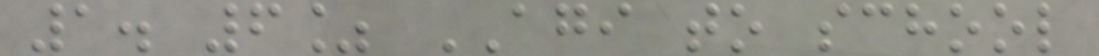1. 6% AGI to school
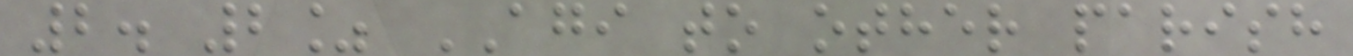2. 2% AGI to other parish
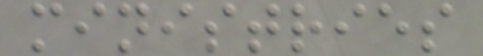ministries
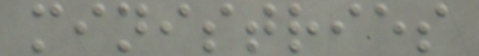ministries
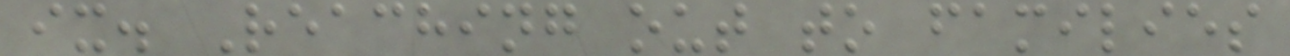ix. Reaching out to families
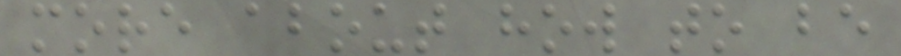more about how to be
